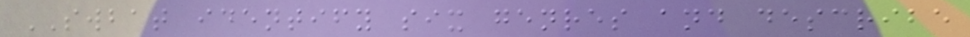SWBAT identify six genres and describe
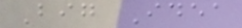Big Idea
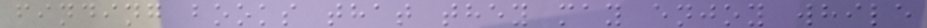finding books that they may enjoy while
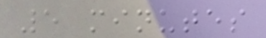5 minutes
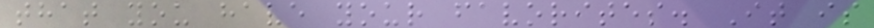that you have your favorites. It is
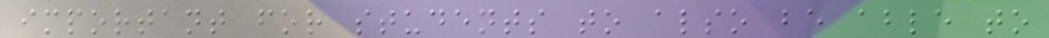important for students to also be able to
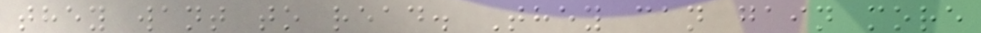they want to read. They can gain more
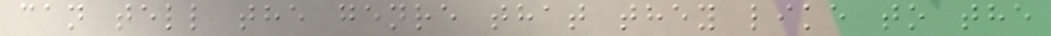can tell the genre that they like to the
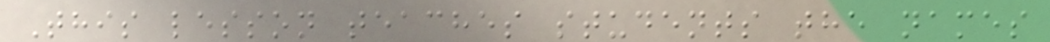This lesson teaches students the names
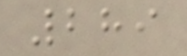289
